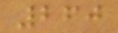260
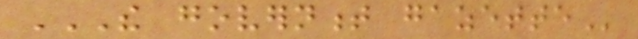THE GOVERNMENT GAZETTE
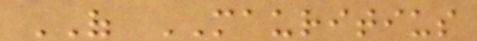OF MAURITIUS
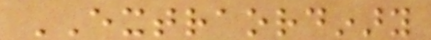EXTRAORDINARY
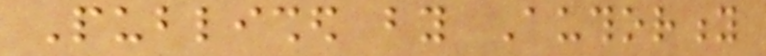Published by Authority
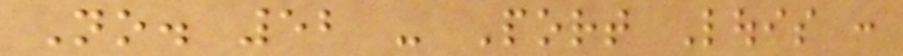No. 52 - Port Louis :
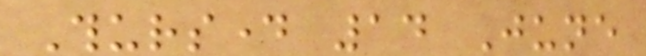Thursday 14 June
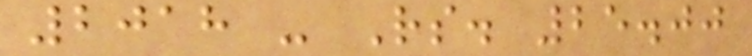2018 - Rs. 25.00
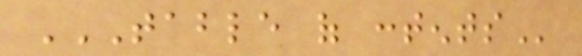TABLE OF CONTENTS
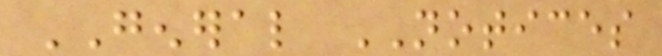GENERAL NOTICES
